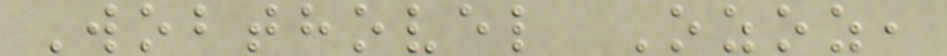Wobthovel Ozoz,
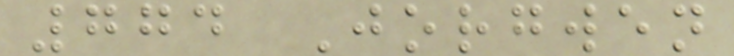774 Jorgwen
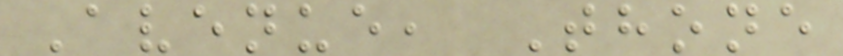Avenue, Thone
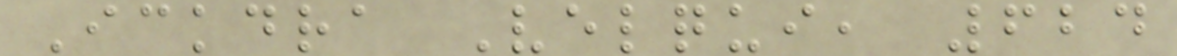Ickdra Velqui, 624
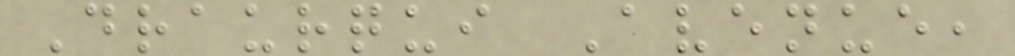Draurqui Avenue,
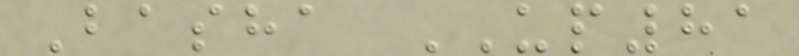Basha UP81
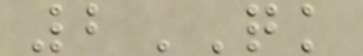2QK
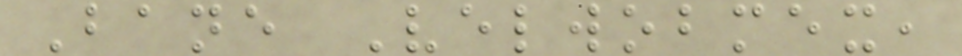Bane Velwobmex,
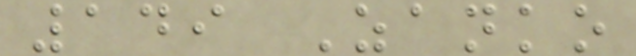149 Zanko
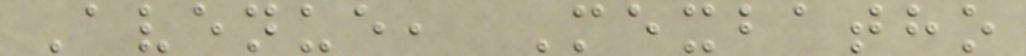Avenue, Mexbatho
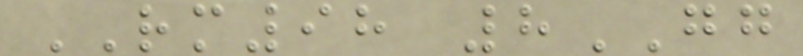RM98 8GG
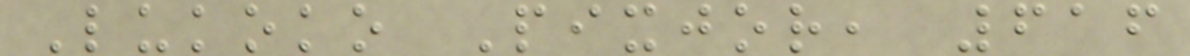Lukoko Pixjor, 616
